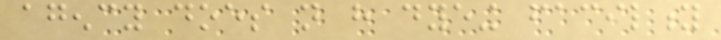agency does not have dyeing facility
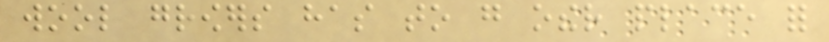wool growers has to go other place for
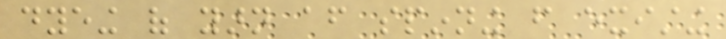dyeing of yarn after spinning from existing
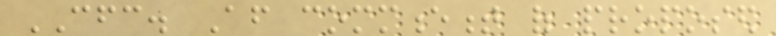CFC. After commencement of proposed
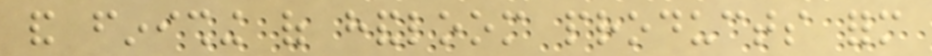and finishing of handloom products form
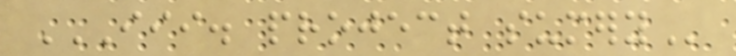III. PROJECT SUMERY
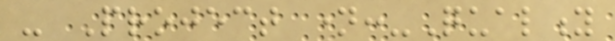- Project name:-Quality
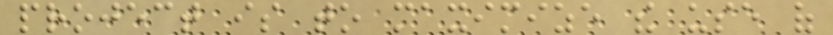project is to maximize the use of
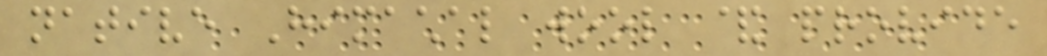native Himachal wool & provide
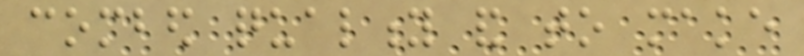combed quality and to make
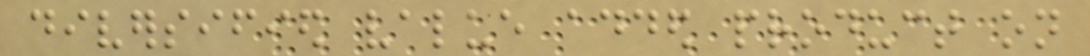diversified value added product on
